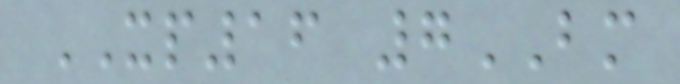XP16 7BM
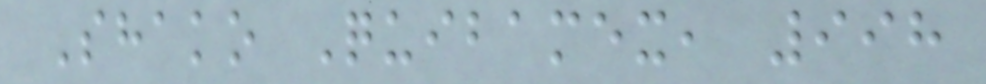Shako Quibamex, 998
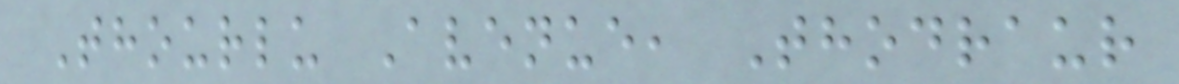Thourlu Avenue, Thodraur
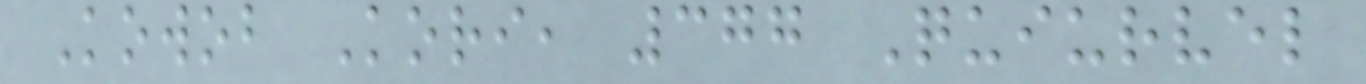Kowob Kori, 377 Quiurvel
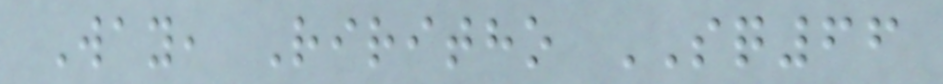Way, Riritho SQ66
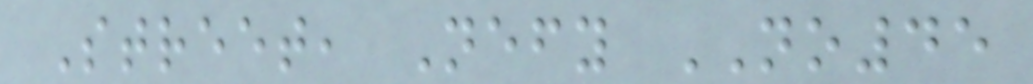Street, Nefy NO45
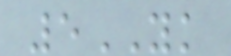5YK
